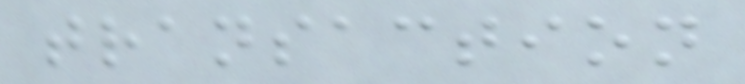transaction
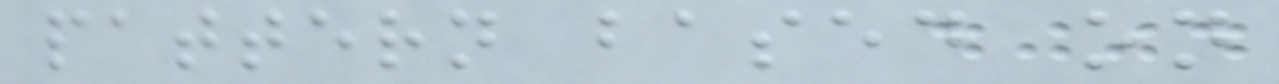pattern based on
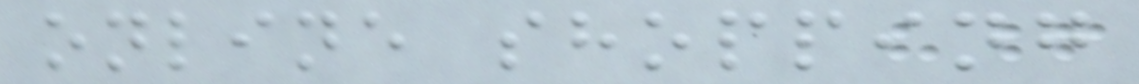online shopping
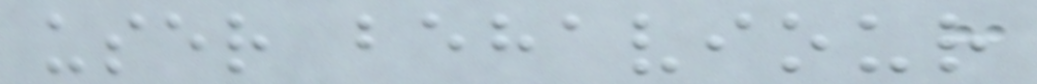user behaviour
